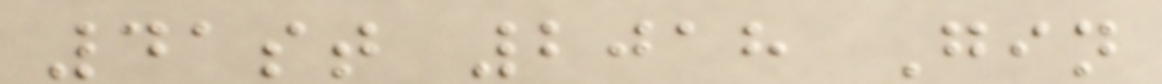41st 2018 Gin
